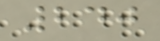240
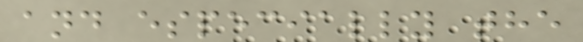and especially the
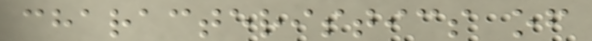characteristics of
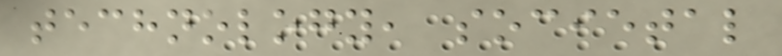technology, societal
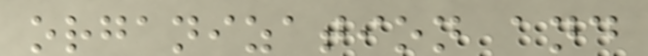organization and
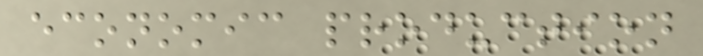economic production
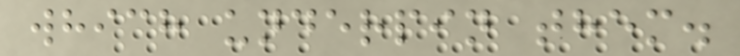which underpin them.
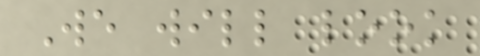We will look
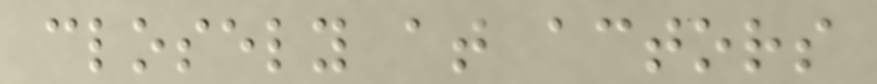closely at actors
